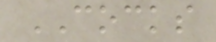COCKS
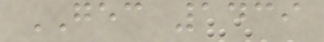GEC 1439
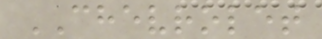CHEVROLET
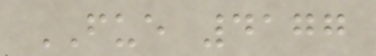FUE 4177
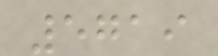5719
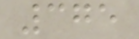375
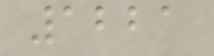1221
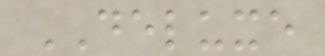DELUXE
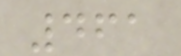461
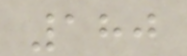180
